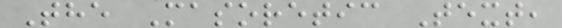The Masoretic Text,
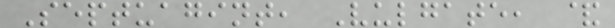Septuagint, Vulgate, &
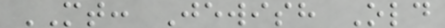MT: Jewish Old
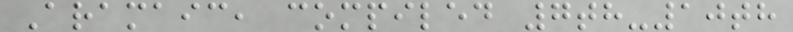Aramaic, compiled 7th-10th
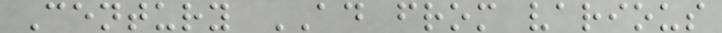Century AD from various
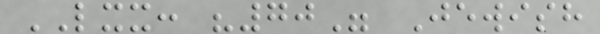LXX: "70" Jewish
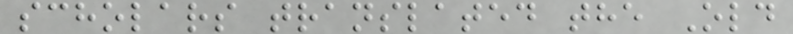scholars translated the Old
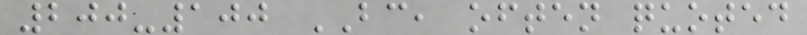200-100 BC, often quoted
